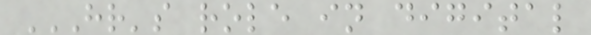HR'S ROLE IN DIGITAL
